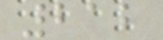212
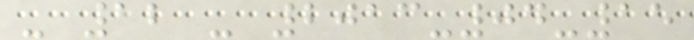- 12 - 2013-04-15
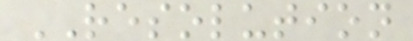RESOLUTION
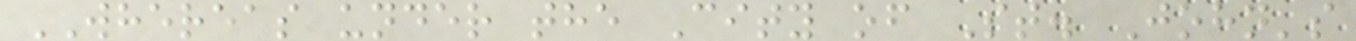WHEREAS under the City of St. John's
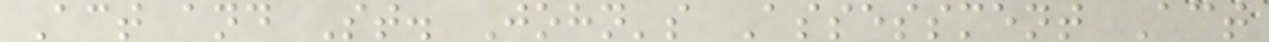Act and St. John's Assessment Act
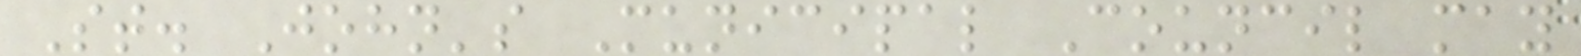St. John's Municipal Council may
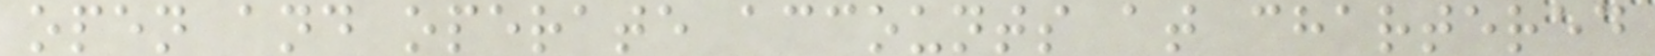open and operate accounts at chartered
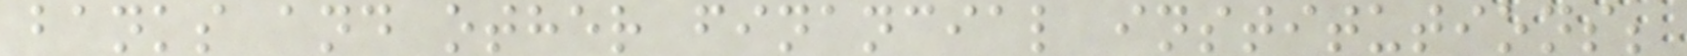banks and other financial institutions;
